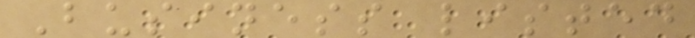Business listed
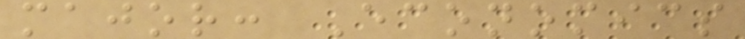major: Economics
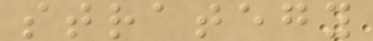strategy
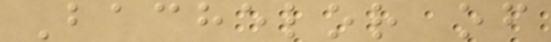Bachelor of
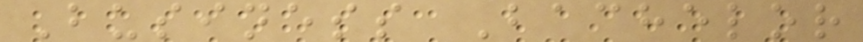Business Bachelor
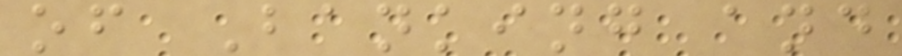of Banking and
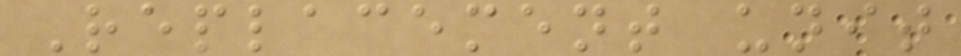Replacement unit
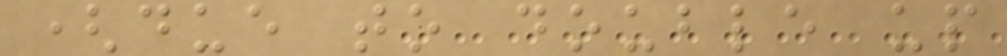(due to double up
